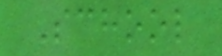School
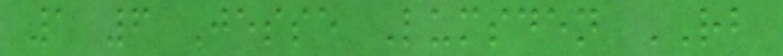1 6 Jesse Lumsden RB
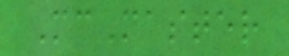McMaster
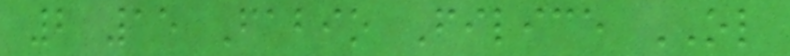2 15 Fabio Filice OL
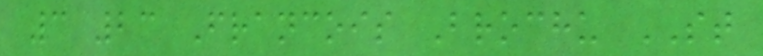3 23 Francois Brochu ST
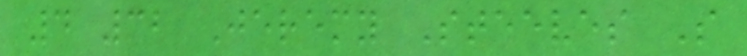4 32 Jeremy Steeves S
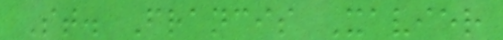St. Francis Xavier
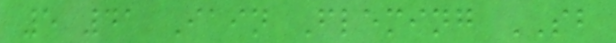5 41 Iain Fleming SB
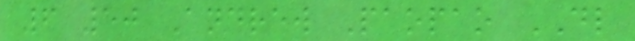6 50 Andrew Paopao DL
